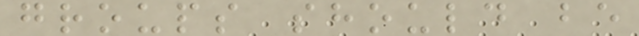groups should be
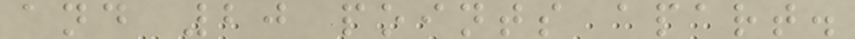and 20 points apart.
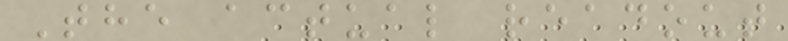The actual readout
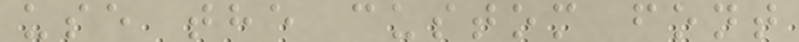use the custom font
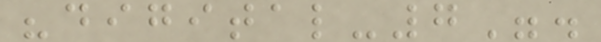"digital-7".
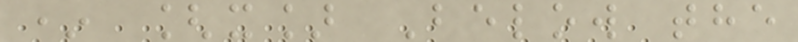* [x] Below the
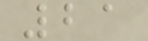21
